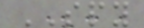SPY
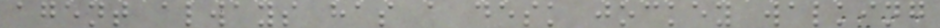agent always has a desk jockey walking
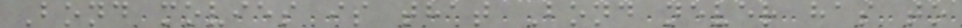Bond movies is that Bond never has to
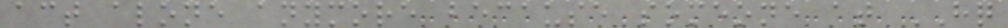act alone anymore because someone at HQ
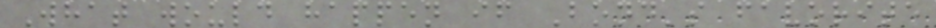What would happen if Bond's favorite
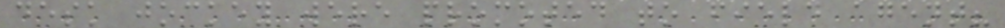desk jockey were promoted to field agent?
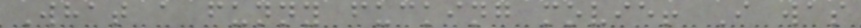What a funny fucking movie! I was
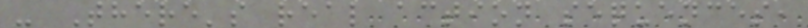- There's real action sequences,
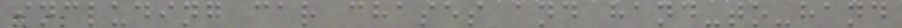including car chases and hand-to-hand
